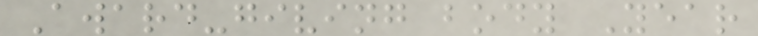Award-giving body Year
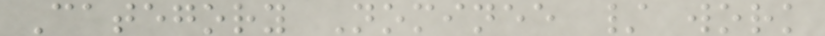Category Nominee / work
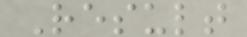Result
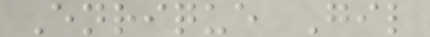Enrique Gil
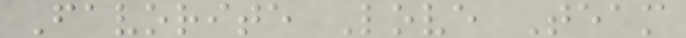Favorite Love Team
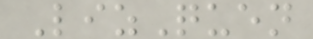LizQuen
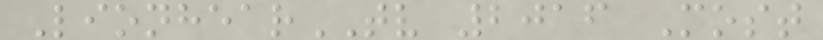LionhearTV 2016 Most
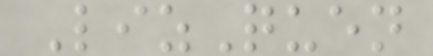LizQuen
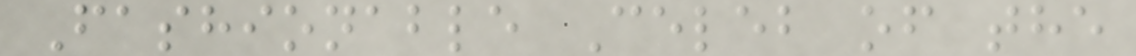Fashionable Celeb of the
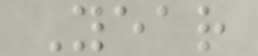Year
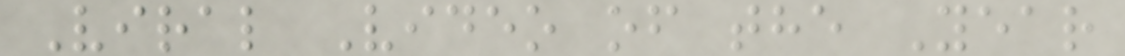Viral Video of the Year
